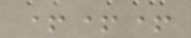+++
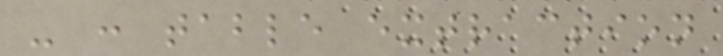- : table extraction
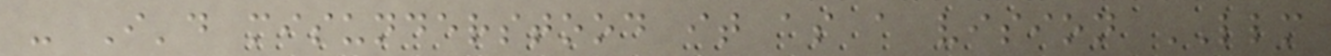- I'd misunderstood it as a vision LLM
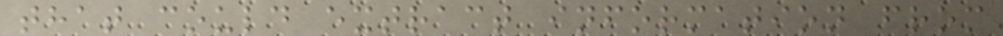that could extract information from
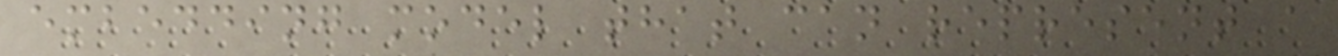embedding model that can represent a
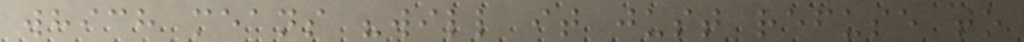which means "will it just refuse to
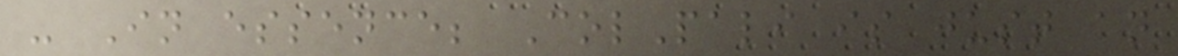- In essence; ColPali is just an
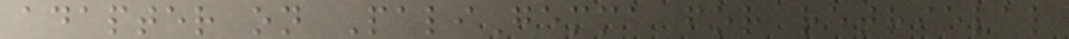adapter on PaliGemma for retrieval
